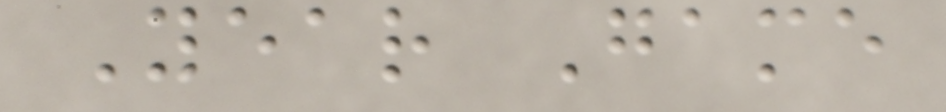Year Game
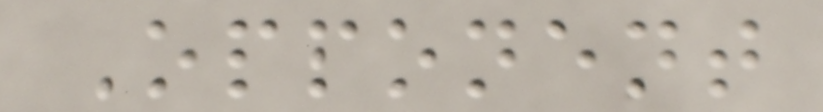Opponent
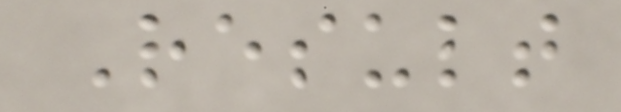Result
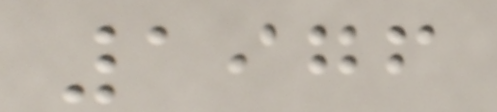1976
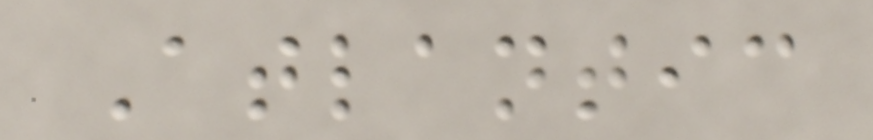Atlantic
